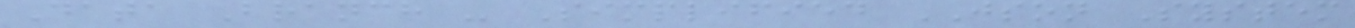Data Branch - Simplified JSON System
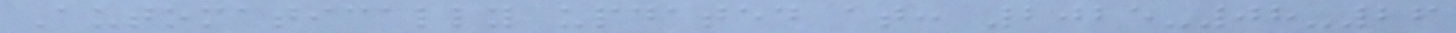Automatically updated at: 2025-08-26
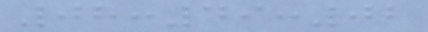08:49:02
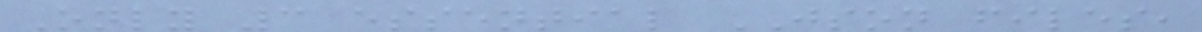Only 3 essential JSON files,
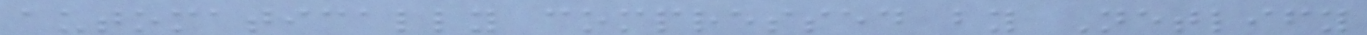automatically compressed by Netlify
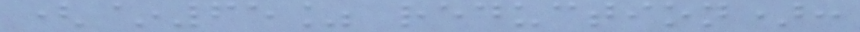(~65% reduction):
